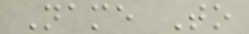Name To
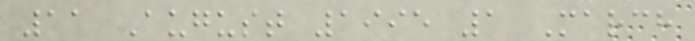11 August 1995 1 March
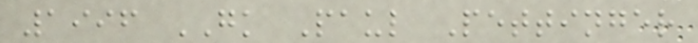1996 GK Paul Pettinger
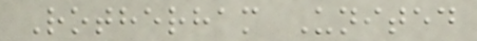Rotherham United
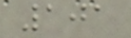101
